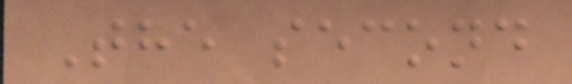The second
